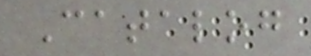Catalog
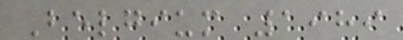Belgium 1989
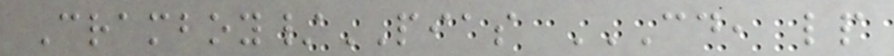Cramboy/PIAS CD, LP
